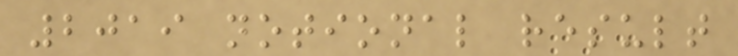2019 notional result
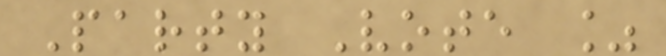Party Vote %
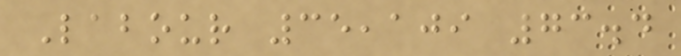Labour 35,109 73.4
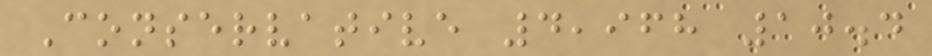Conservative 4,968 10.4
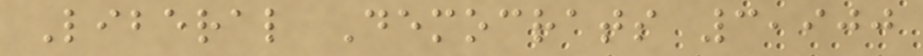Liberal Democrats 3,900
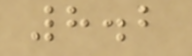8.2
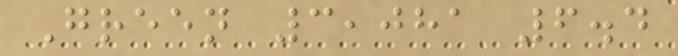Green 3,081 6.4
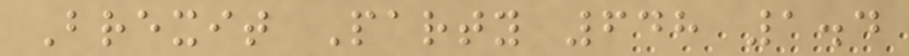Brexit Party 648 1.4
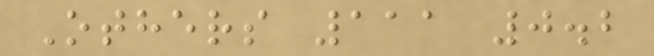Others 111 0.2
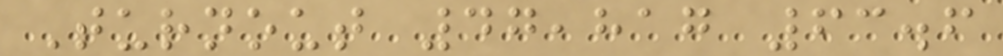Turnout 47,817 63.6
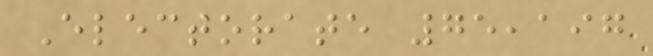Electorate 75,197
